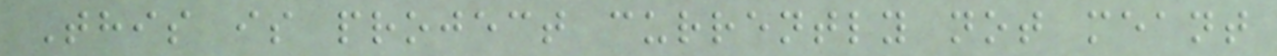This is project currently not meant
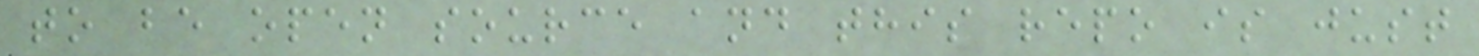to be open source and this repo is just
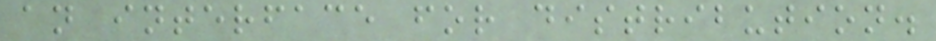an interface for distribution.
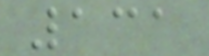131
